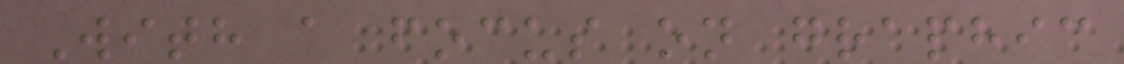With a focus on graphic
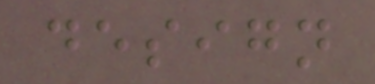design
